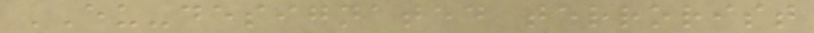EU-designated terrorist
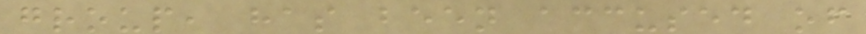group, has been accused of
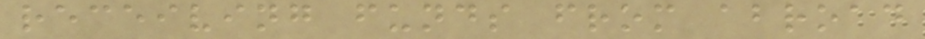receiving funds from abroad
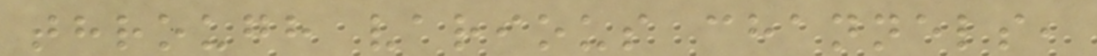through various channels,
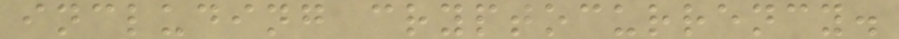including cryptocurrency.
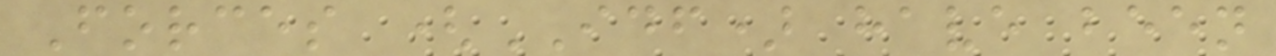Forces (IDF) have been
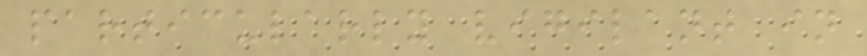particularly vigilant in
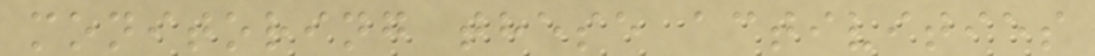monitoring these activities
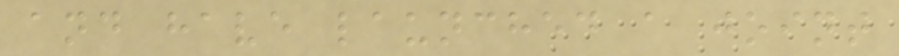and have launched a joint
